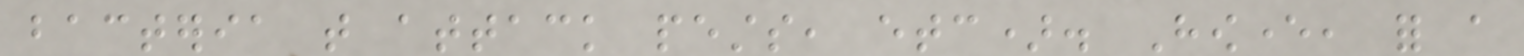bacteria that attack pests, etc). However, for a
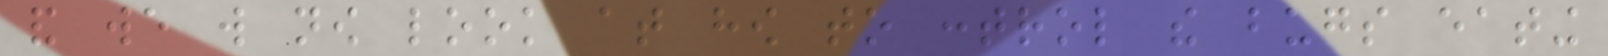and we will now look at how to control the bugs eating
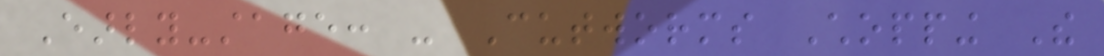Early-stage: - Cutworms Chopping The
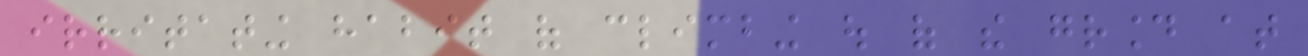irritating habit of climbing out of the ground at
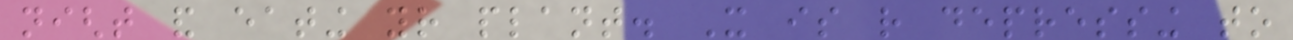night and eating your plant. It is rather depressing to
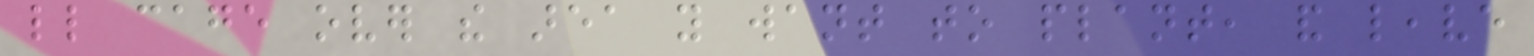little cage over the area you want to plant, and leave
